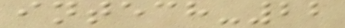intech-22
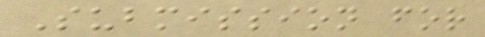Submission for
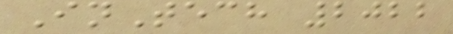InTech 2022
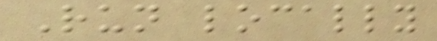Run locally
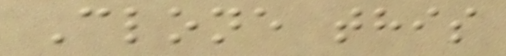Clone this
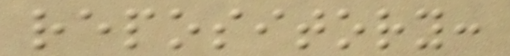repository:
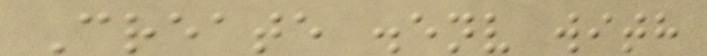Create .env with
